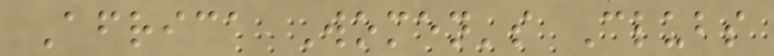Africa Women's Clubs
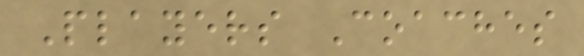Players Coaches
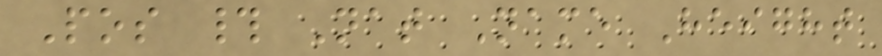Pos # Nat Name Height
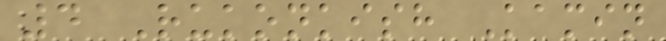4 Rukonkish Kamin
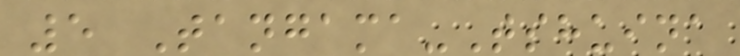5 Tangama-Tshuina
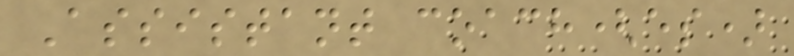Assistant coach(es)
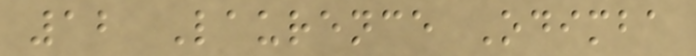12 Laurence Odimba
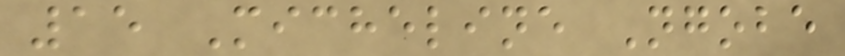15 Micheline Ngobe
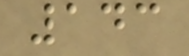143
